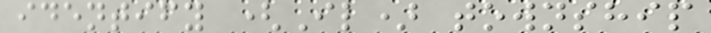identify (Il) township
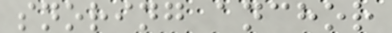snoring anchor
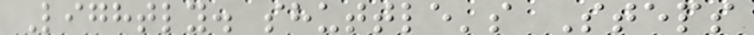Lightly. shuttle's Steps
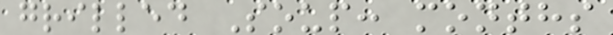grilled Soup: months
